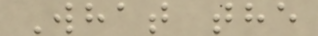What the
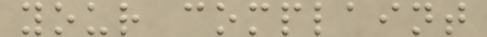your complaint
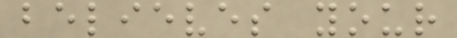believes your
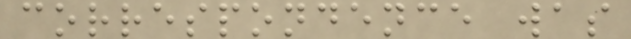correspondence was
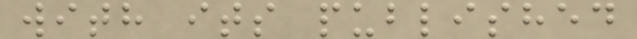with its published
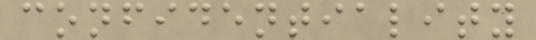confidentiality
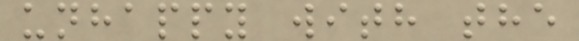unhappy with the
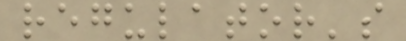regulator's
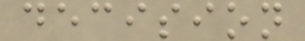decision
